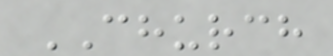CHURCH
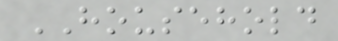HOUSEHOLD
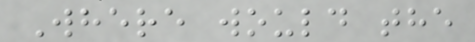Where would the
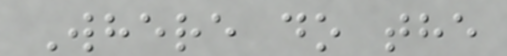Where do the
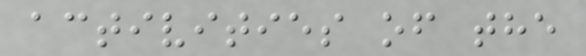activities of the
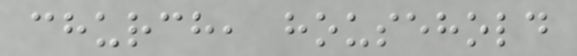church, household
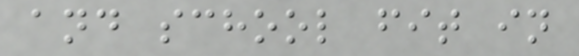and school fit in
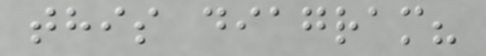this diagram?
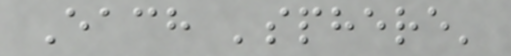Each 'sphere'
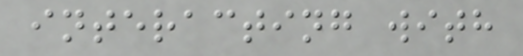interacting with
